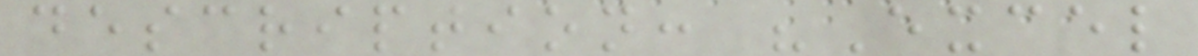description: "Excel
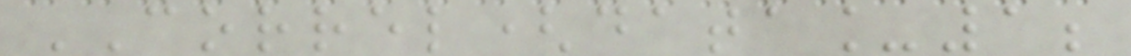CORREL(data_1;
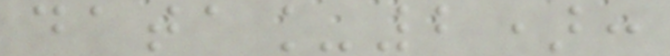data_2):
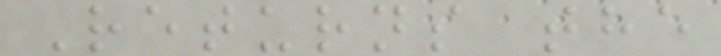Returns the
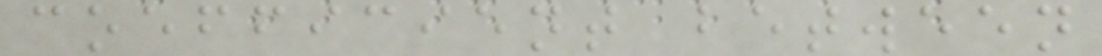coefficient between
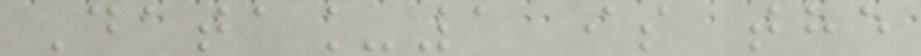Data_1 is the
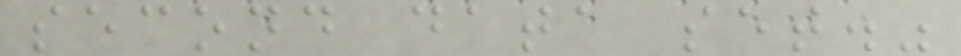second data set."
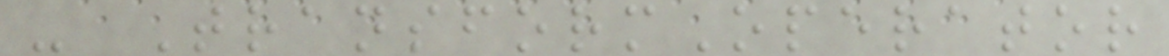- TransformOperator
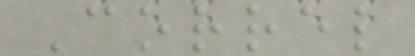Correl
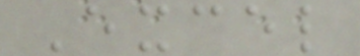Excel
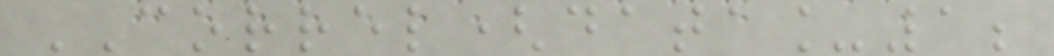CORREL(data_1;
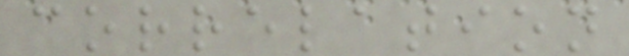correlation
